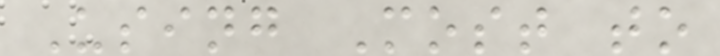Using Most to
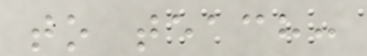to teach:
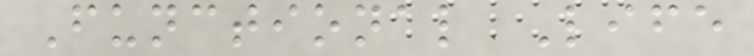Functional Life
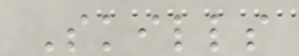Skills
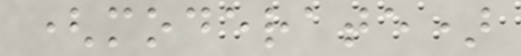(moderate)
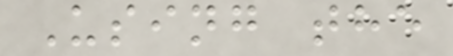Using the
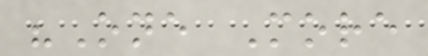"One More
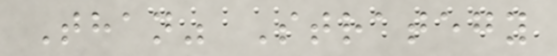Than" Strategy
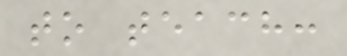to teach:
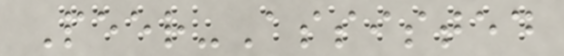Peer-Assisted
